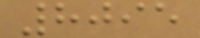8095
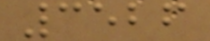3526
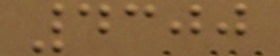4300
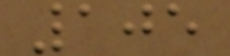105
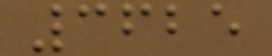3625
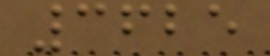3625
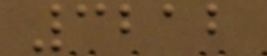3212
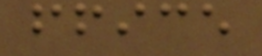ffice
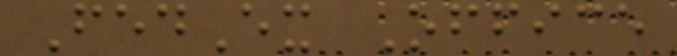FedEx Office
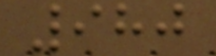980
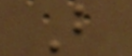B
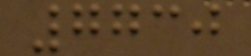7730
